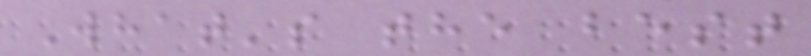What's the best
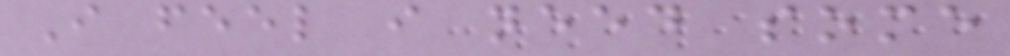I feel i need some
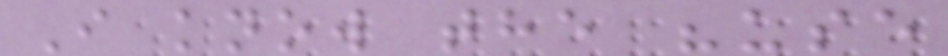I know the "use
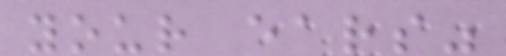your ears"
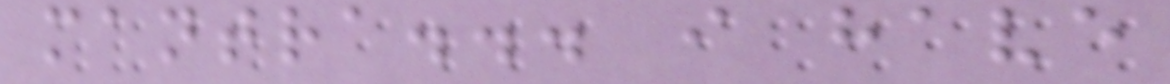mantra... i have
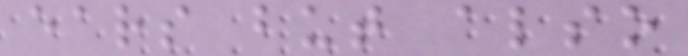ears but also
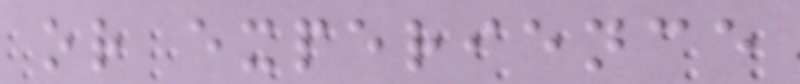or experience
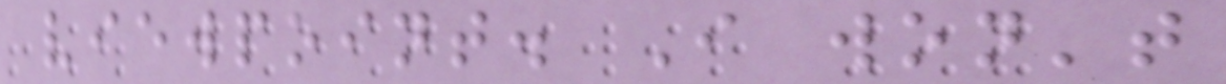viewpoint. I won't
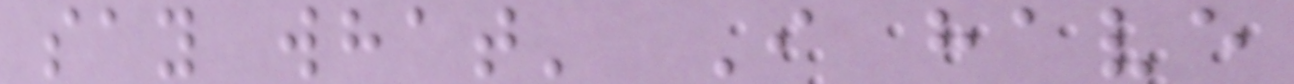say what' I have
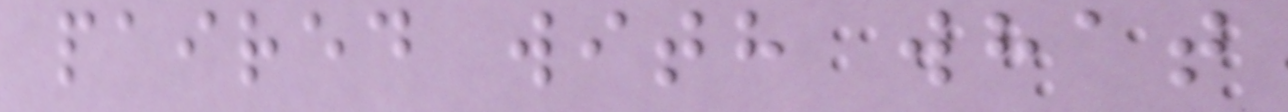paired with what
